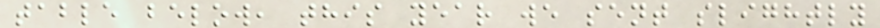table below, this year we sent slightly
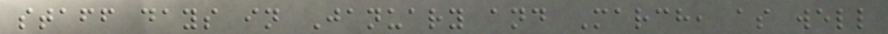staff days in January and March, as well
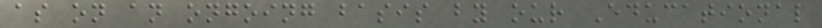as on an ongoing basis by our Educational
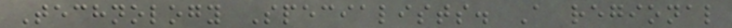Technology Specialists. A regional
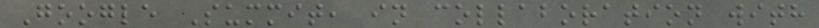Google Summit, in collaboration with
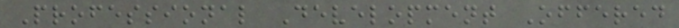Professional Development Offered
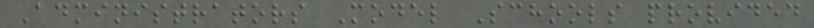Administrators Model Schools provided
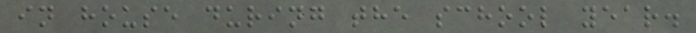in house during the school year.
